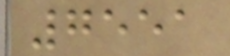7551
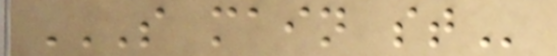S MAIN ST
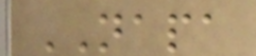NAPA
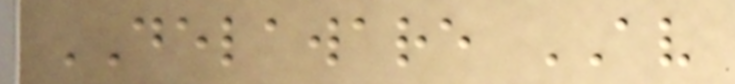DELAWARE AV
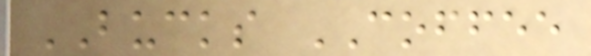BUCKS COFFEE
